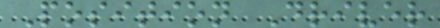Position Driver
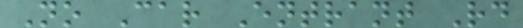No Car Entrant Rd
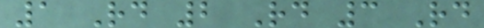1 Rd 2 Rd 3 Rd
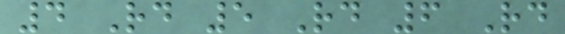4 Rd 5 Rd 6 Rd
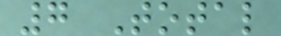7 Total
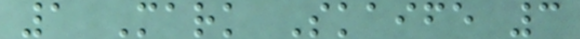1 Mark Skaife 3
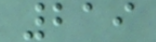219
